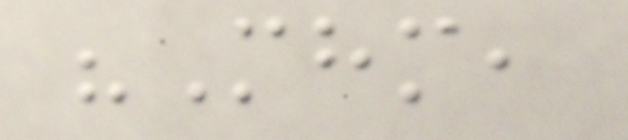"Mhm,
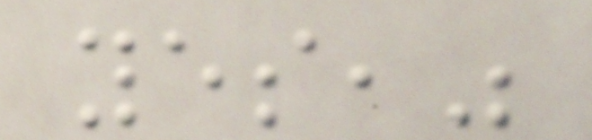yes,"
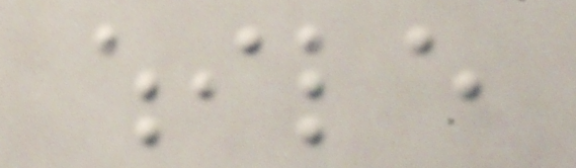while
